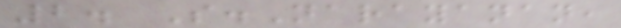2. S.Narayanan,
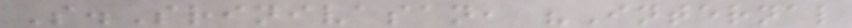S.Srinivasan, "Internal
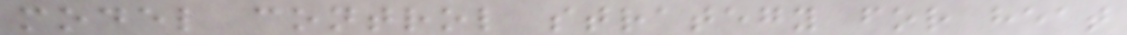model control strategy for heat
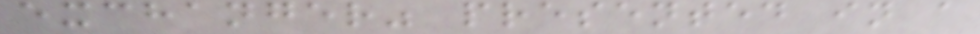exchanger" presented in a
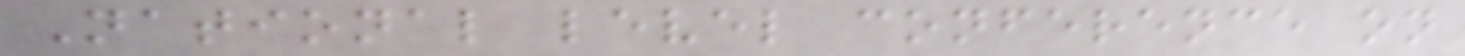National level conference on
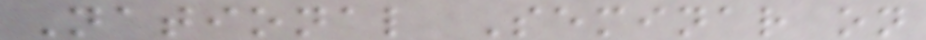National Seminar on
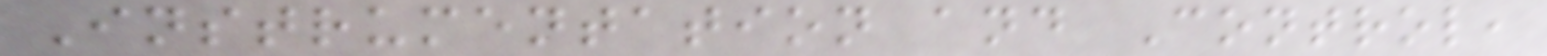Instrumentation and Control,
